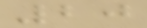20
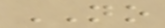NO
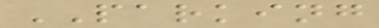PARKING
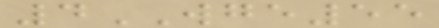4WGE55
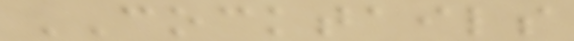COCKTAILS
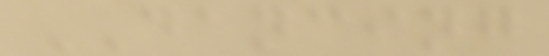DANCING
